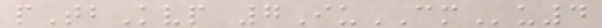pTbKvp 7IuCMu4
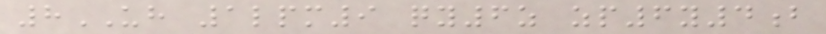8UH 1lpm9 qy6z zp6y4b
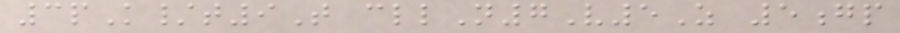3pK/t9T cllN7V5Z 5gp
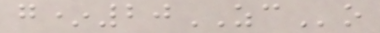g*20ZCo
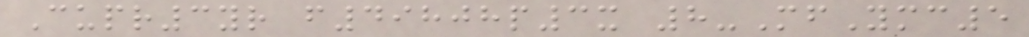Cupr3yr f49808p3x 8-MfYmc5
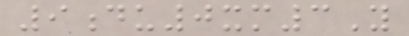9du0xm3Y
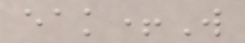eak+W
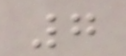7
